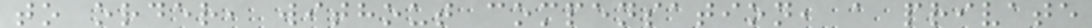to order, without compensation, a private
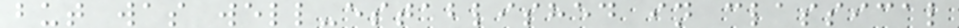but was well-established in classical
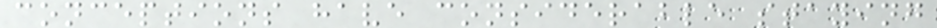conceptions have considerable staying
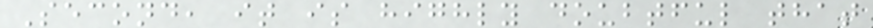Second, it is highly doubtful that
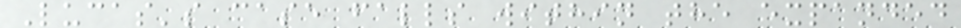Lucas's case falls within the expanded
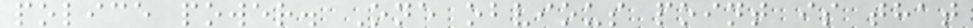police power. One obvious point is that
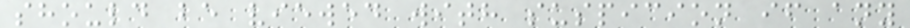should be viewed with suspicion if any
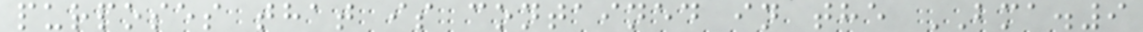purposes that is contained in the BMA.9
